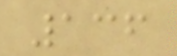136
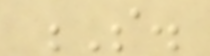S.
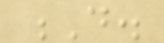D.
